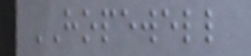HOPEWELL
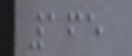165
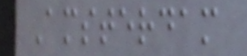Amsterdam
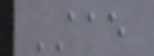AAE
